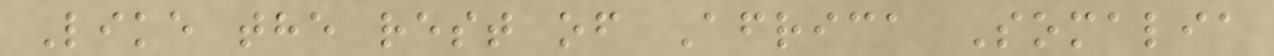Like the rest of Africa Somalia
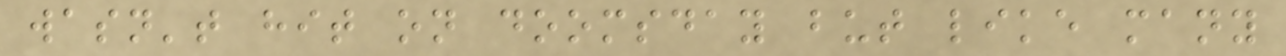wasn't hit on doomsday but like many
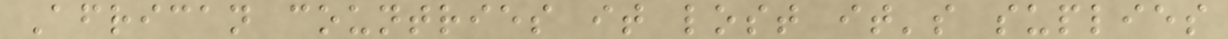African countries it lost it's suplies
